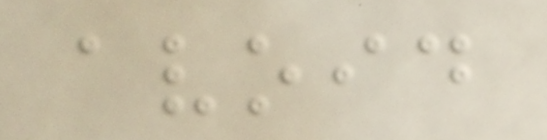avoid
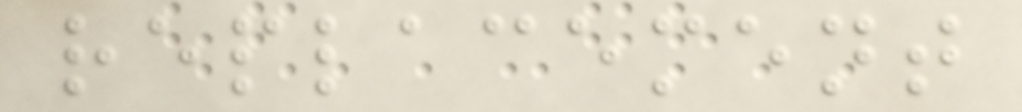replacement
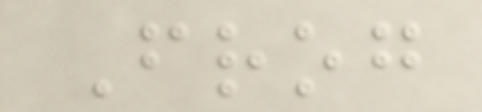Frog
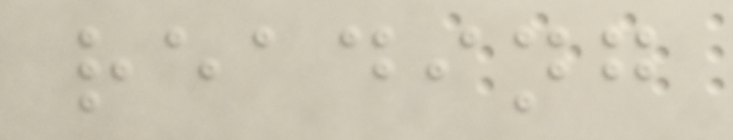reading
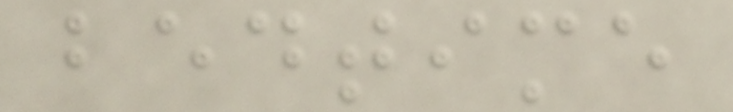bedtime
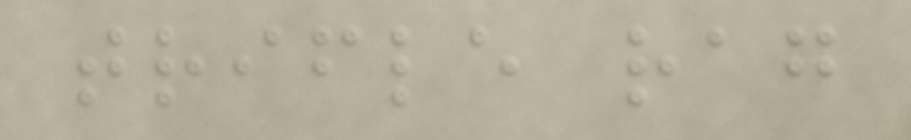trifle rag
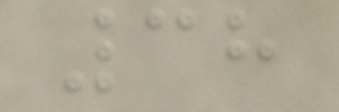38
